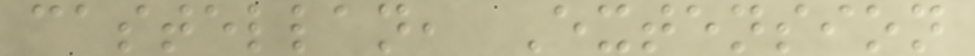castellan, Extension
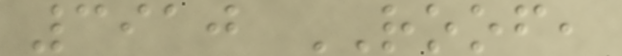3910 ROOF,
